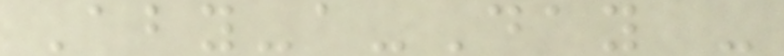Aby-a-Day -
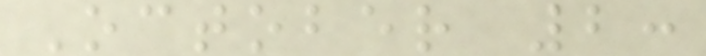October 2:
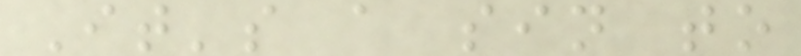It's a sin to
